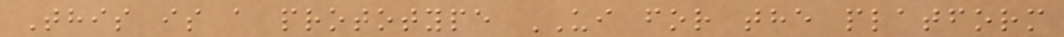This is a prototype UI for the platform
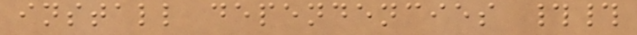install dependencies ##
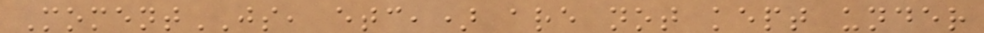MomentJS, etc,) are not kept under
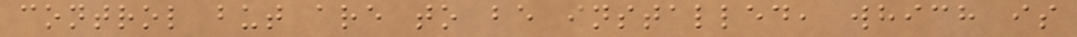control but are to be installed, which is
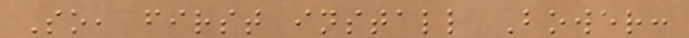So, first install Bower:
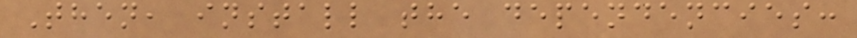Then, install the dependencies:
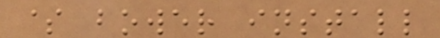$ bower install
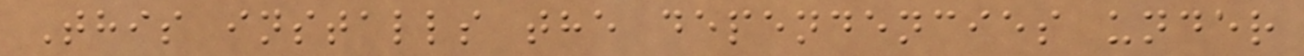This installs the dependencies under
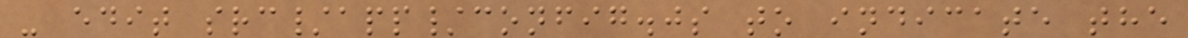- edit src/app/config.js to indicate the
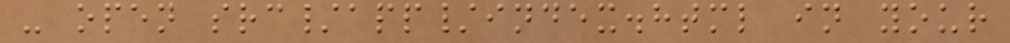- open src/app/index.html in your
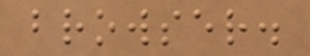browser.
